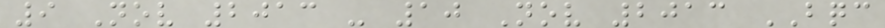9 Nov 2013 - 10 Nov 2013 BQC
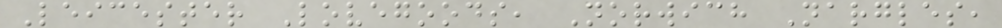Leicester Lovegoods, Norwich Nargles,
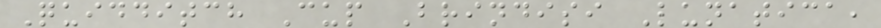Quidditch Cup Brindisi Lunatica,
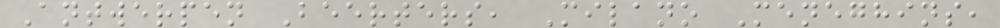Antwerpen Beerters, Milano Meneghins,
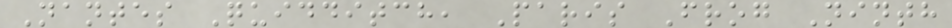Nantes Quidditch, Paris Frog Ninth
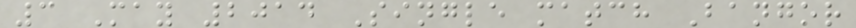3 May 2014 Single match Bangor
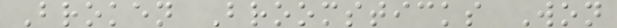Broken Broomsticks Won
